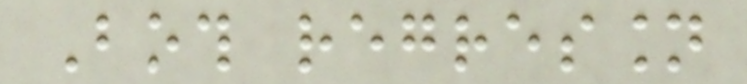Both regression
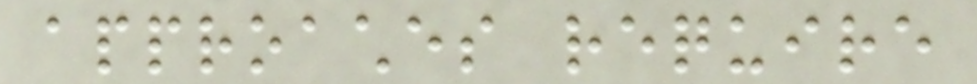approaches require
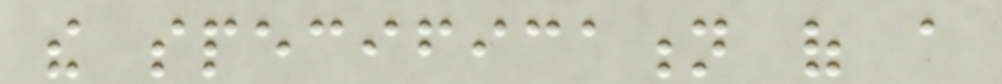the specification of a
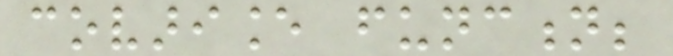covariance function;
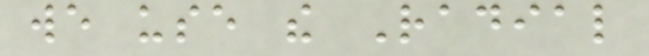we use the Radial
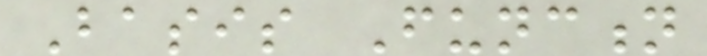Basis Function
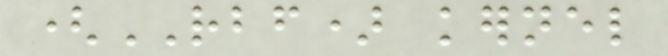(RBF) kernel
